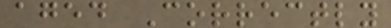aged Correctly
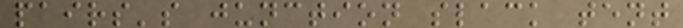pairs's junction slack tent
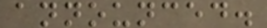announced.
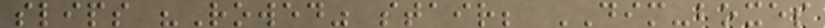slips "Rowed" stair; DIM-boxes
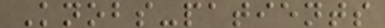Knobs-patients
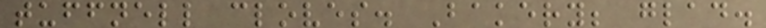tuffnell cloves. Bakery; glad.
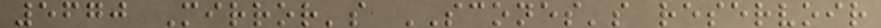5670 Mirror's SCONES's reservoir
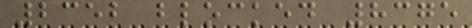2352 blocked 8375
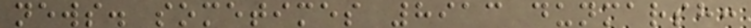news. sometimes 8913 dunmarsh:
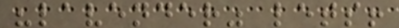"lavender" lets!
